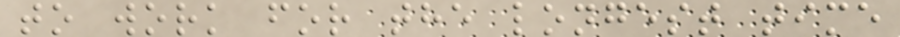to work for the longest time
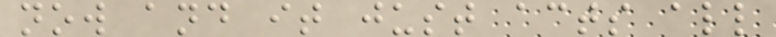now and it just acts all
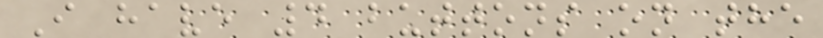I have 4 buttons on the
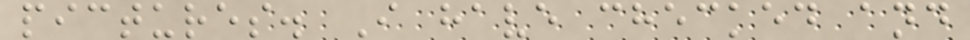pictures. I have checked and
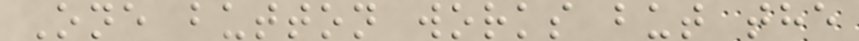One button works but the
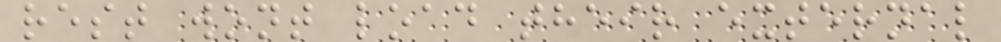rest wont load their external
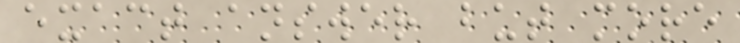exact answer but more
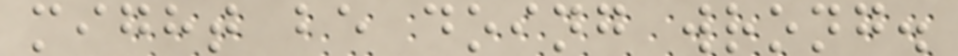might be doing wrong.
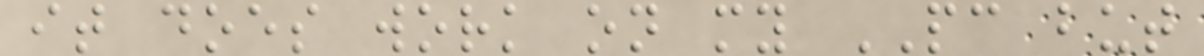it does work on my PC but
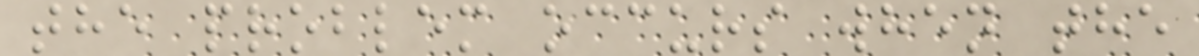the problem occurs when the
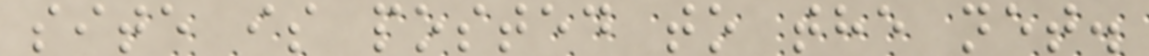site is posted to the net.
